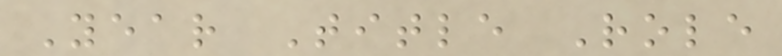Year Title Role
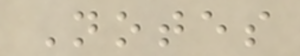Notes
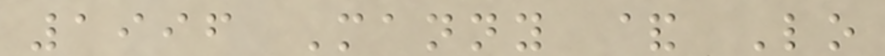1996 Manny & Lo
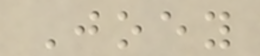Joey
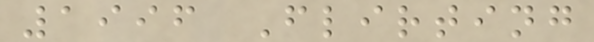1996 Flirting
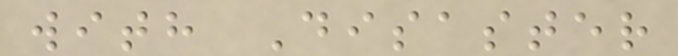with Disaster
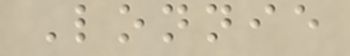Lonnie
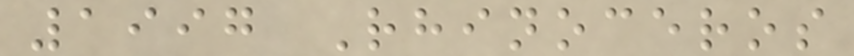1997 Rhinoceros
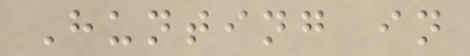Hunting in
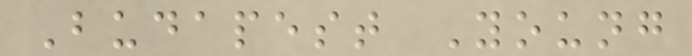Budapest Young
